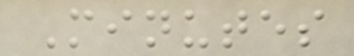Minutes
